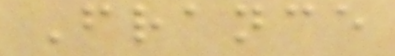France
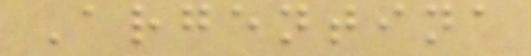Argentina
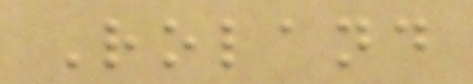Roland
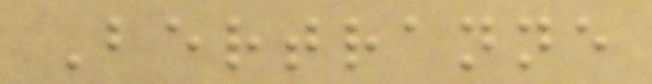Bertranne
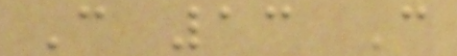C 13 C
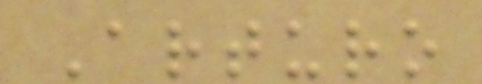Arturo
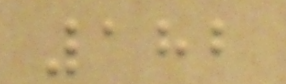182
